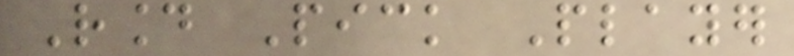Round Pick Player
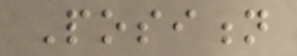Position
